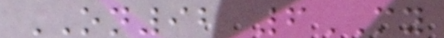ON92 6MY
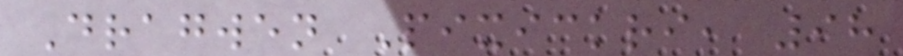Dragwen Pixickri, 98
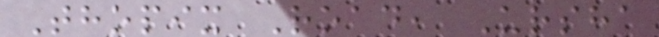Thopix Road, Ursha
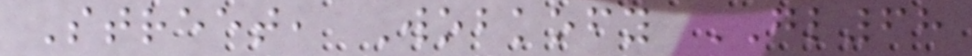Street, Wobkofy GL68
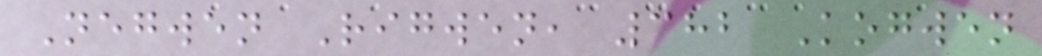Negwen Rigwen, 382 Kogwen
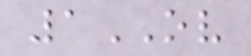1OV
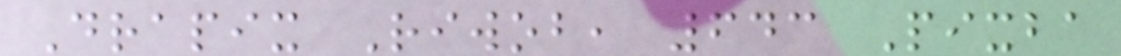Drapix Riwob, 643 Pixba
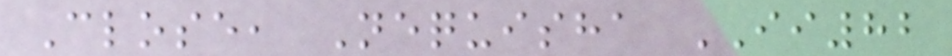Close, Nequisha II82
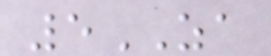5ZA
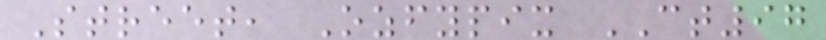Street, Ozfypix CT97
